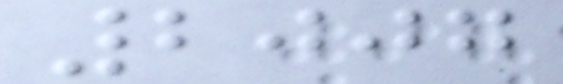2007
